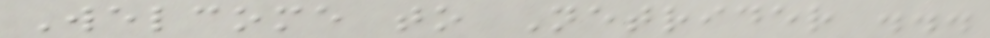Welcome to Netrider ...
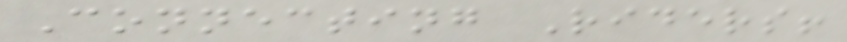Connecting Riders!
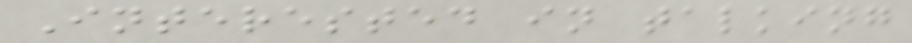Interested in talking
